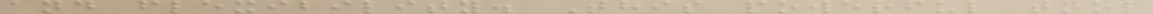and flexibility. This powerful tool
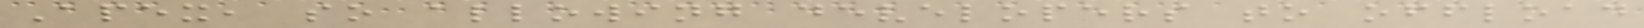Apex, so allowing developers to offload
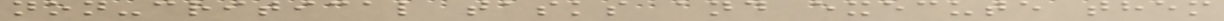non-critical tasks and execute them
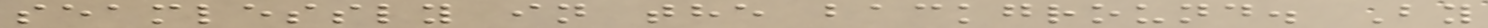seamlessly in the background. By
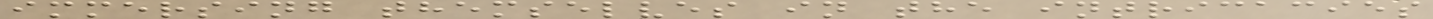immersing themselves in the intricacies
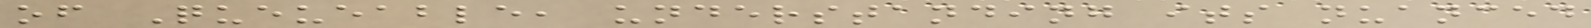of Queueable, understanding its nuanced
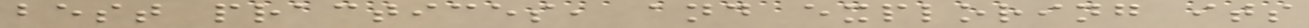best practices, and exploring its
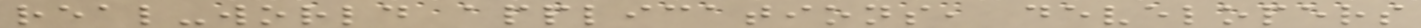real-world applications, developers
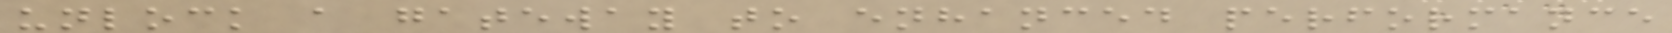unlock a gateway to enhanced performance
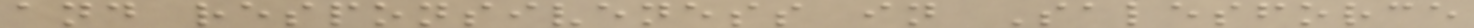and responsiveness in Salesforce
